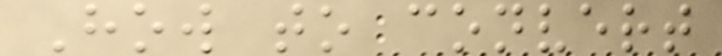How to convert
